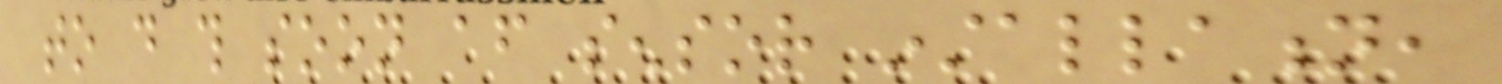to do this soon after sensor installation,
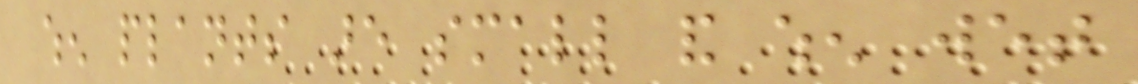when plants are small and when wet
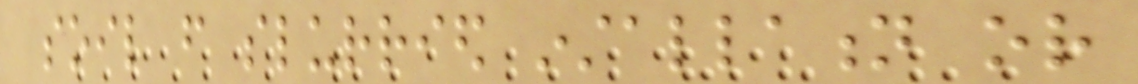soil from slurried installation or
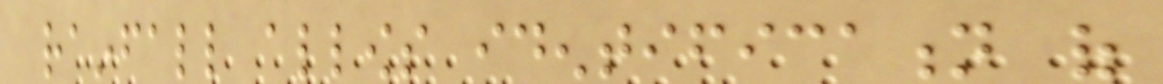rainfall allows identification of
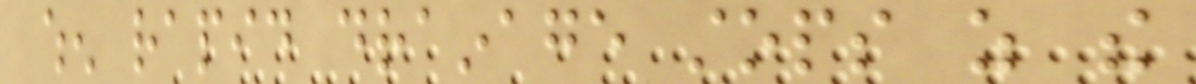when rapid drainage stops as the
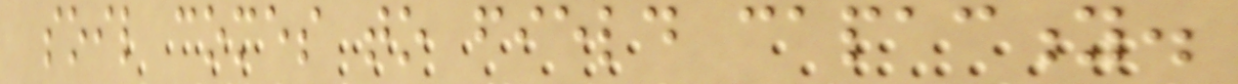soil comes to field capacity.
